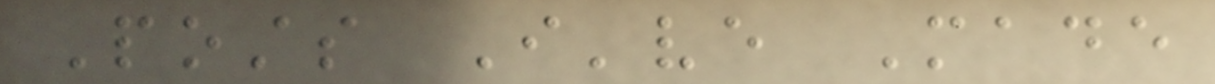Posts I've Made
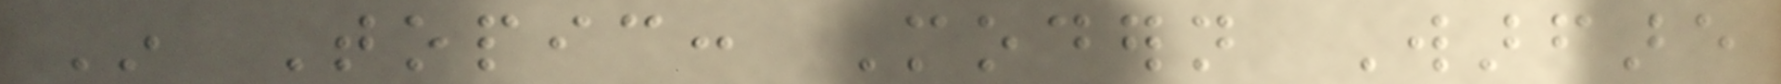In Topic: Modern Warfare
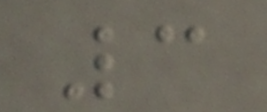3
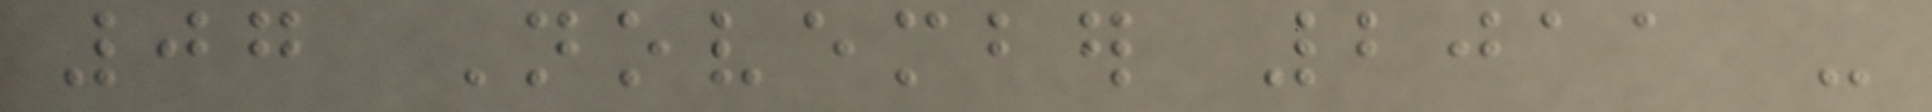07 November 2011 -
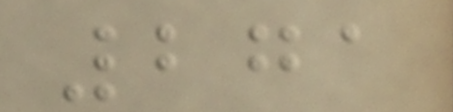271
